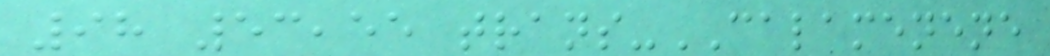98 53,55 trans-CALAMENENE
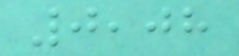0,08
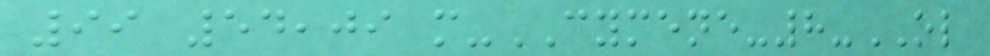99 54,09 m-CYMENE-8-OL
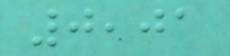0,01
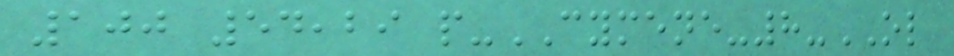100 54,29 p-CYMENE-8-OL
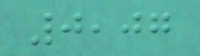0,07
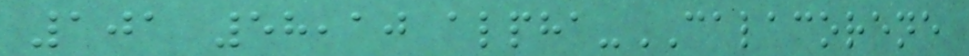101 58,10 alpha-CALACORENE
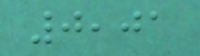0,01
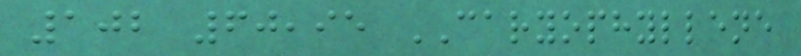102 60,95 CARYOPHYLLENE
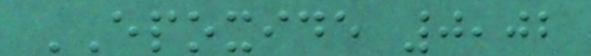EPOXIDE 0,02
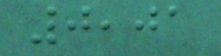0,01
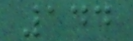144
